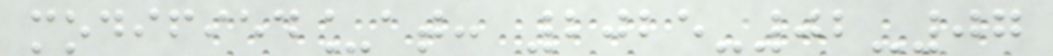modified_at: 2025-02-07
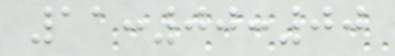11:00:00
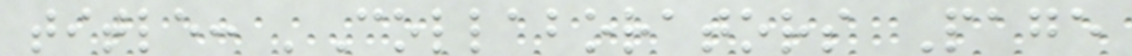title: 'Collaborators Page
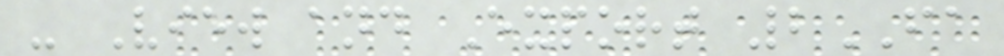- View and Export 2FA
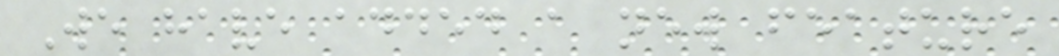We have added a new feature
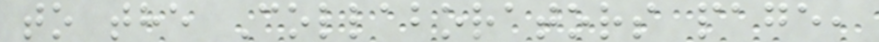to the Collaborators page,
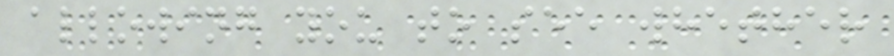allowing you to see whether
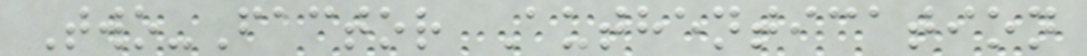Two-Factor Authentication
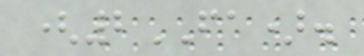(2FA).
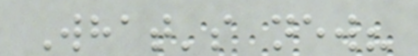What's new?
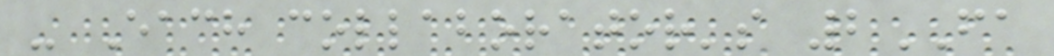- Each collaborator's 2FA
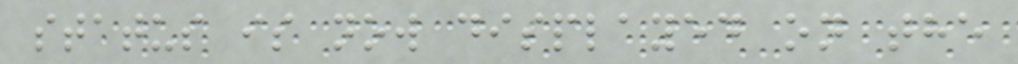status is now displayed on the
